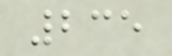235
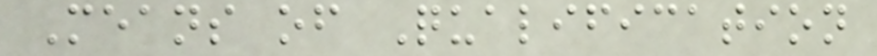Means of Qualification
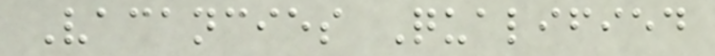Vacancies Qualified
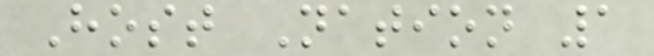Host Nation 1
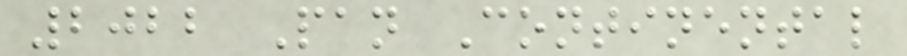2022 Pan Continental
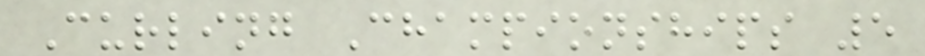Curling Championships 5
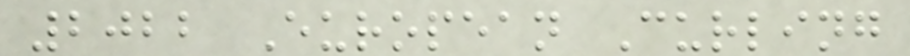2022 European Curling
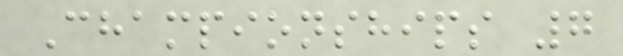Championships 7
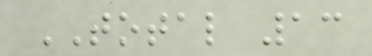TOTAL 13
